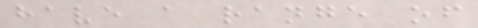have a range of
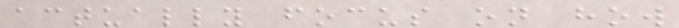actually focus on how
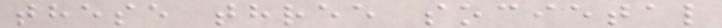these three societal
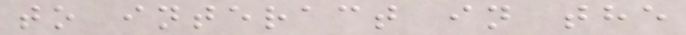to interact in the
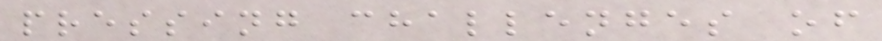pressing challenges of
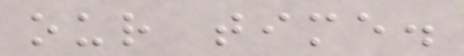our time.
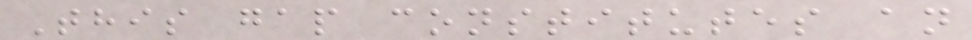This gap constitutes an
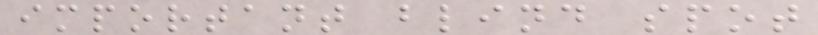important blind spot
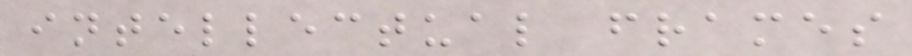intellectual frames
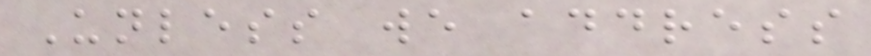Unless we address
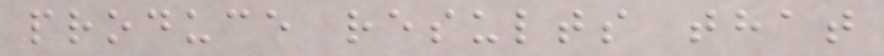produce results that
